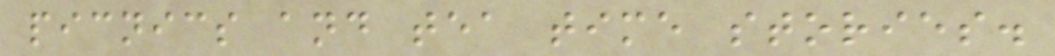picnics and tea time stories.
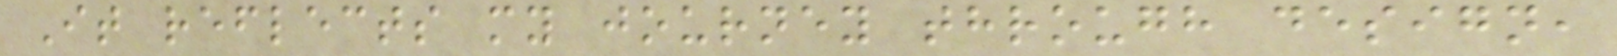It reflects my journey through design,
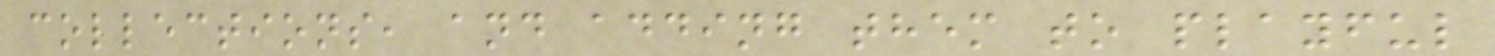collections, and adding them to playful
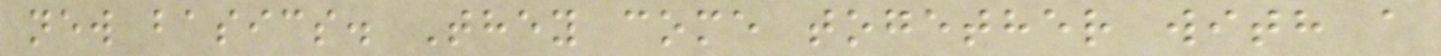new basics. They come together with a
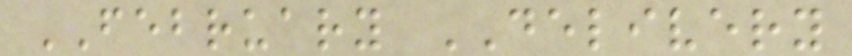FEBRUARY DELIVERY
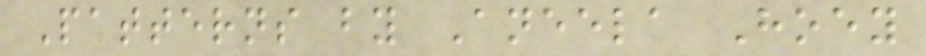Patterns by Aneela Hoey
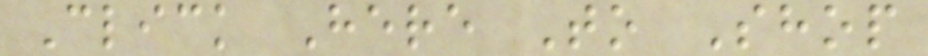Click Here To Shop
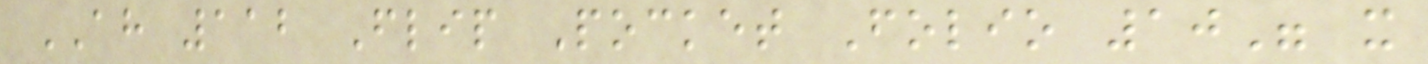AH 112 Flip Pocket Folio 10" x
